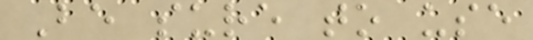Be sure to use
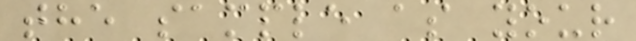the sample as your
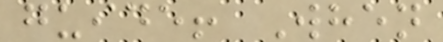guide! When
